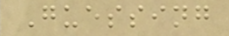Guessing
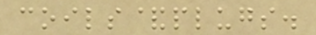coils&plugs.
